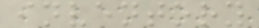inventory
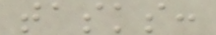tasks:
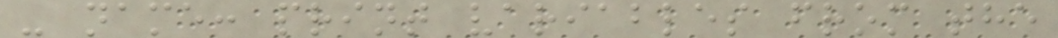- name: print variables from the
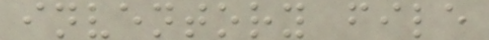inventory file
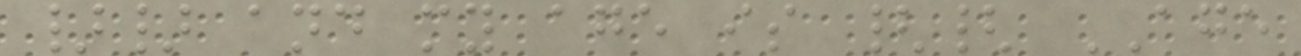}} and my age is {{ AGE
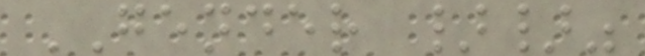GENDER }}"
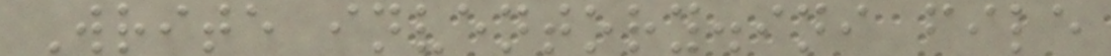Write inventory.ini file
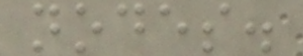nodes.
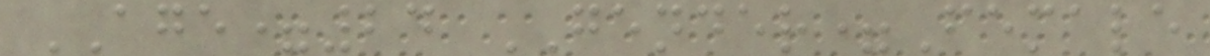AGE=24 GENDER=Female
